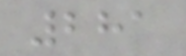281
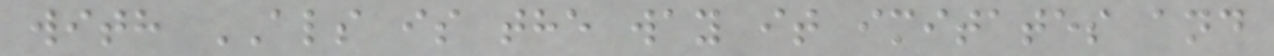with ALS is the way it imitates and
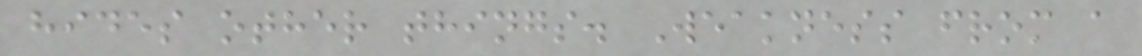hides other things. Weakness from a
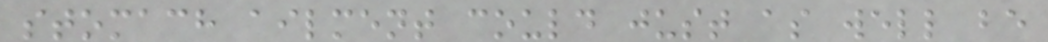stomach ailment could just as well be
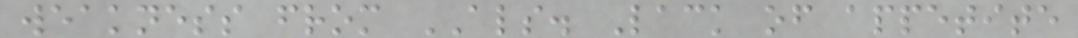weakness from ALS. Lack of appetite
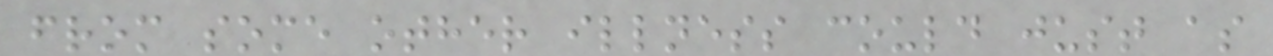from some other illness could just as
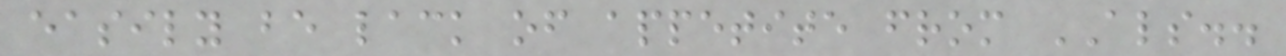easily be lack of appetite from ALS..
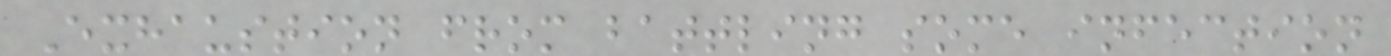Exhaustion from battling some infection
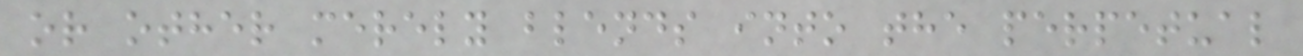or other merely blends into the perpetual
